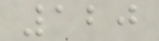120
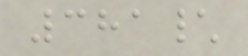381\
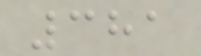381
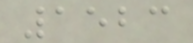1523
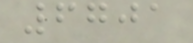6701
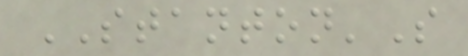STANTON'S
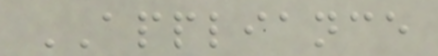APPLIANCE
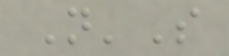N'S
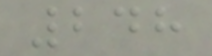248
